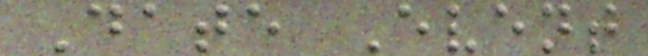Date Event
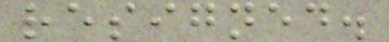resigned.
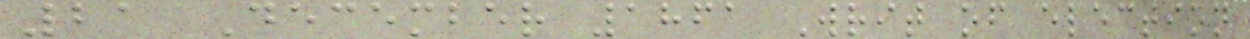21 December 1861 Writ of election
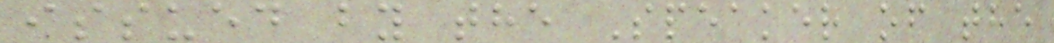issued by the Speaker of the
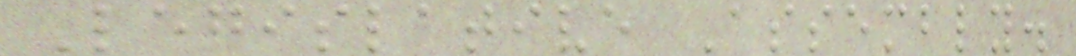Legislative Assembly.
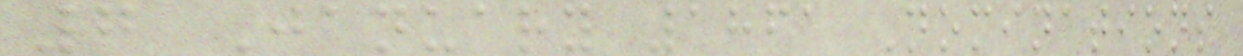7 January 1861 Nominations
